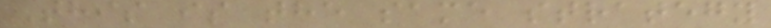This is the same strategy
